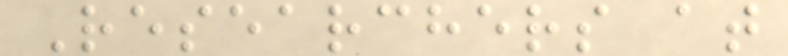Researchers at
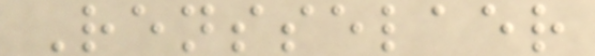Rensselaer
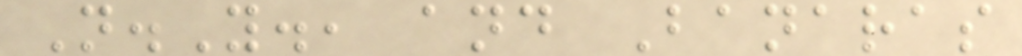N.Y., and Banaras
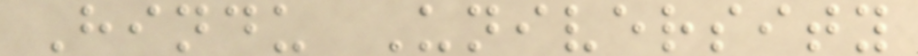Hindu University
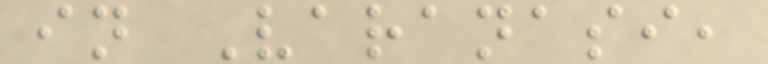in Varanasi,
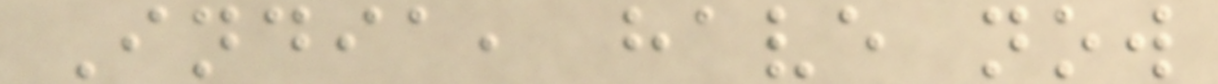India, have now
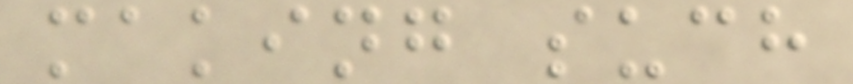making such
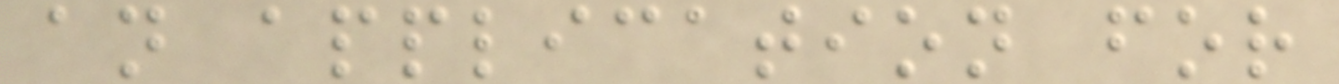an application for
